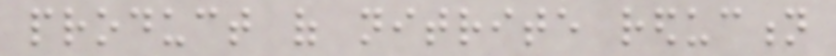product of nitrite reduction
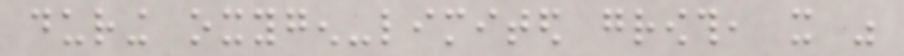during oxygen-limited growth, it was
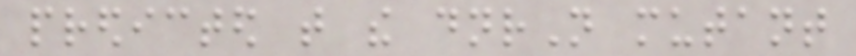predicted that the dnrN mutant
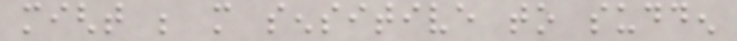might be more sensitive to sudden
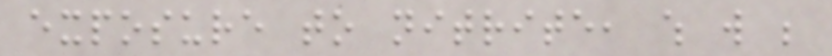exposure to nitrite, which will be
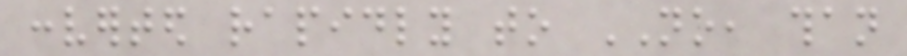converted rapidly to NO, than
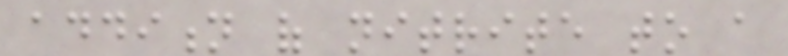addition of nitrite to a
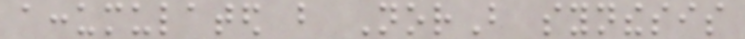accumulated but NorB synthesis
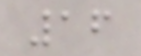16
